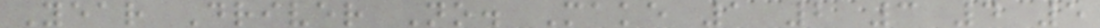Year Driver No. Make 1 2 3 4 5
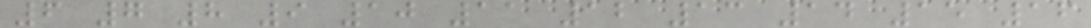6 7 8 9 10 11 12 13 14 15 16
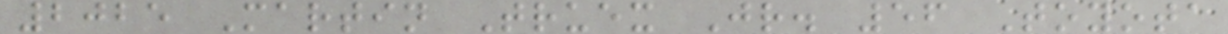2025 Martin Truex Jr. 56 Toyota
